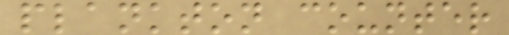plankton counter
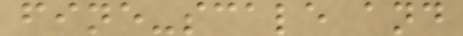fine-scale and
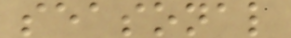seasonal
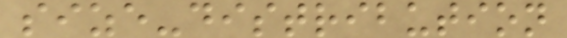size-distribution
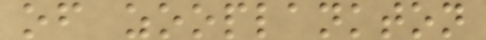of zooplankton
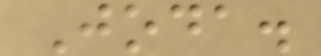Joda.
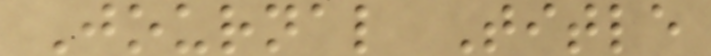Journal Title
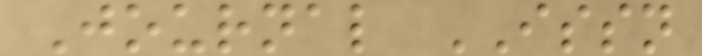Journal ISSN
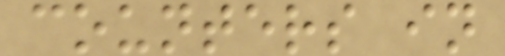counters in
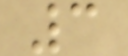3
